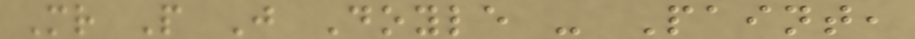Mr P J Doyle - Paint,
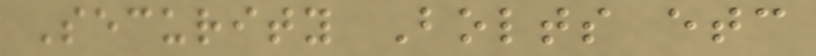Security Bolts etc
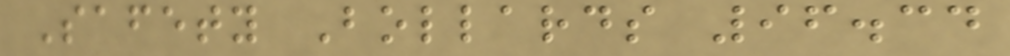Safety Bollards 96.34
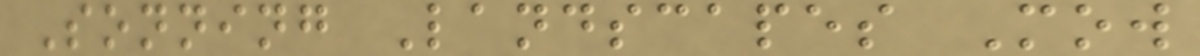Sonning Landscapes Mow
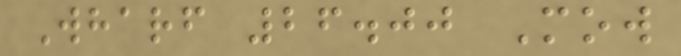Wharf 26.00 Mow
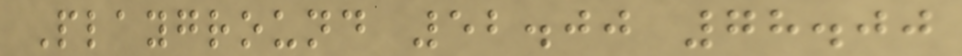Playground 52.00 78.00
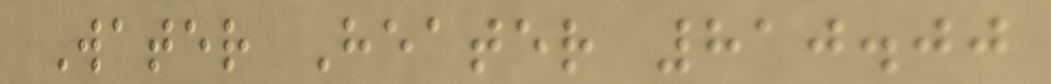Water Heater 810.00
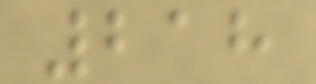218
